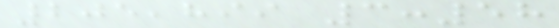205,899 3:58
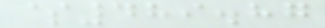$489.87
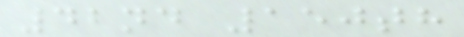42nd 150th
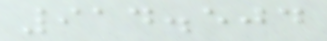914.504
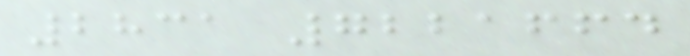2831 7221664
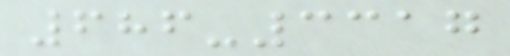686-3317
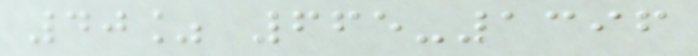40% 665-1396
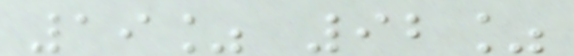19% 92%
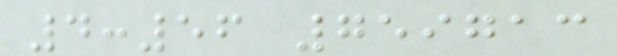4:56 759713
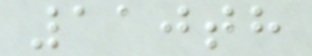110th
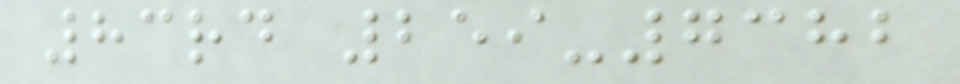83rd 259-7382
